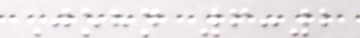John 6:2
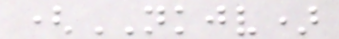(NKJV)
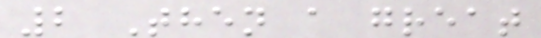2 Then a great
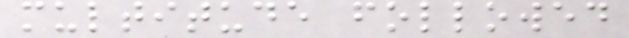multitude followed
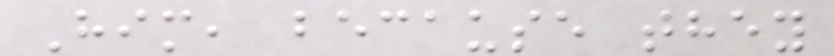Him, because they
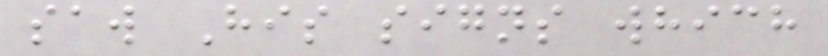saw His signs which
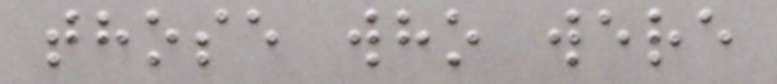those who were
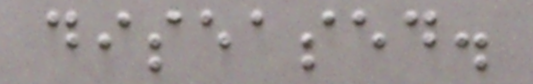diseased.
